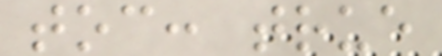toc: true
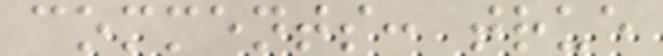comments: true
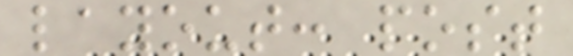layout: post
